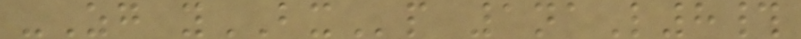-Zg yBXp 1naL8#
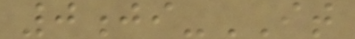0ji-IT
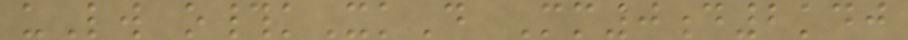uLw o#kXkD Mm0d2kdj
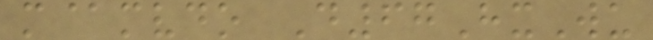m@mvdo D67HxWu
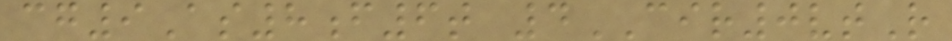cg9As8f6t 4CIR0vtR
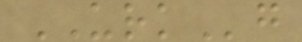URKg
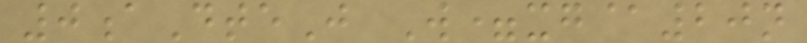0aDteJ W=xg@20n
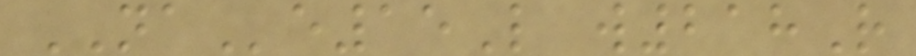NAe15L w218R
